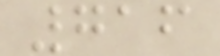716
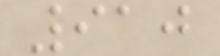910
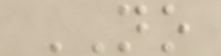NO
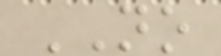NO
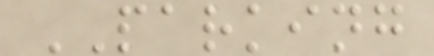PARKING
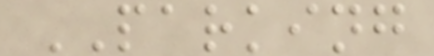PARKING
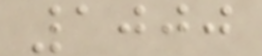1000
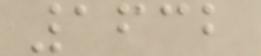1632
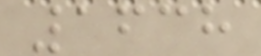1638
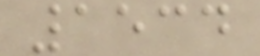1534
